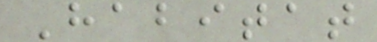Habitat
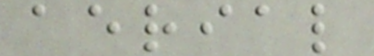aerial
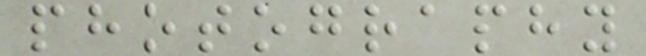photography
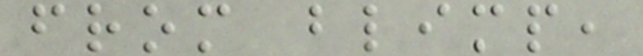from blimp,
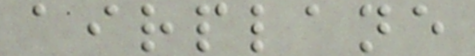airplane
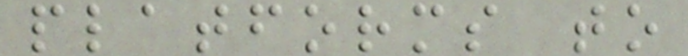platforms to
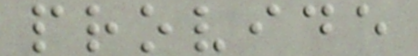provide
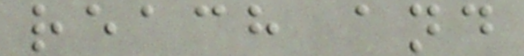reach and
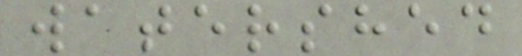watershed
